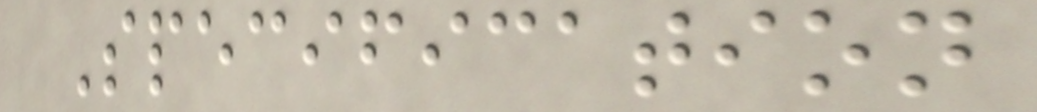Specification
